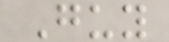Guy
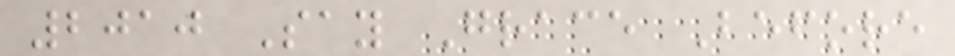2010 Say Grace Before
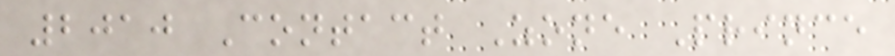2010 Contact Zone Prince
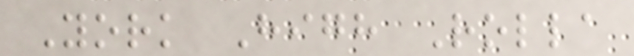York High Rolla
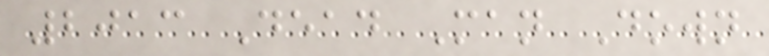2013 Dead Man Down
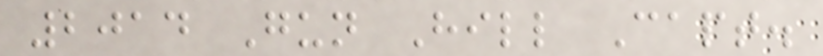2014 Gun Hill Capt.
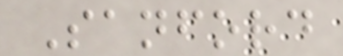Sanford
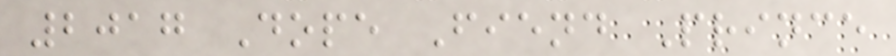2017 Dope Fiend Prince
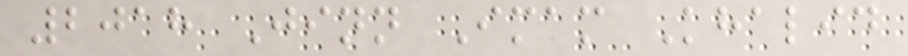2018 Jinn Imam Khalid
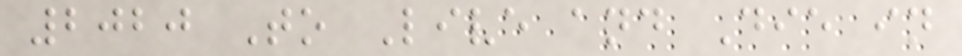2020 To Live and Die in
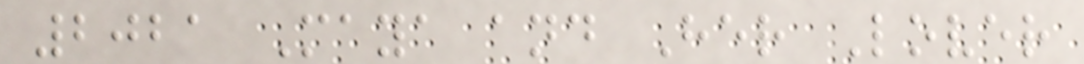2021 Maya and Her Lover
